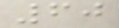60
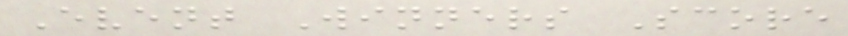Event Winners Score
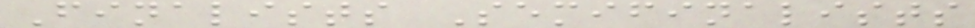Finalists Semifinalists
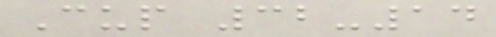Cup 32-14
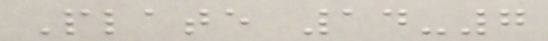Plate 14-7
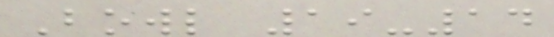Bowl 19-14
